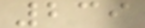239
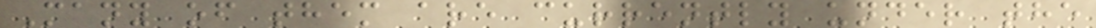Many of them are currently under the
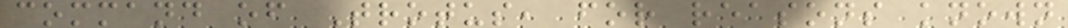command of Trotus, for reasons known
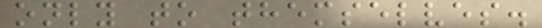only to themselves.
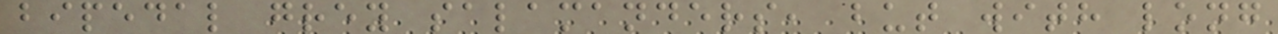bipedal grey salamanders, but with long
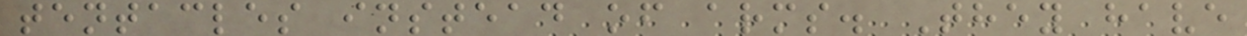tentacles instead of arms. They have
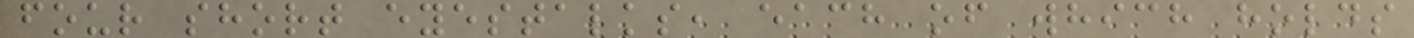four short eyestalks, each of which holds
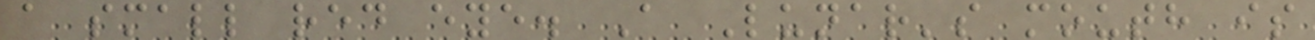a small red eye. A Lunar's mouth is
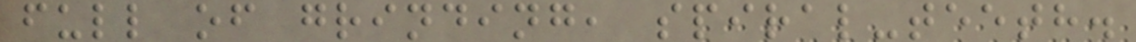full of grinding, spiral-teeth.
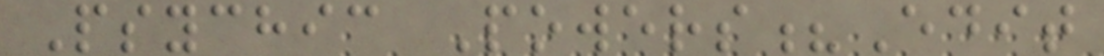Psychic Powers?Edit
